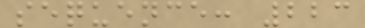sequence: 223
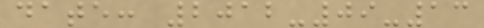date: 2012-09-13
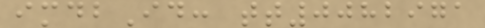imdbId: tt0082971
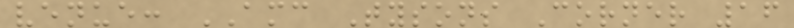venue: AMC Tysons Corner 16
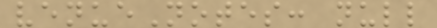venueNotes: null
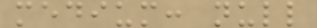medium: null
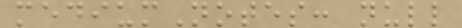mediumNotes: null
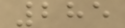285
